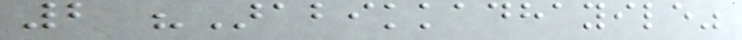2 "Arabikkadhayile"
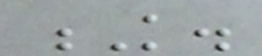K.
